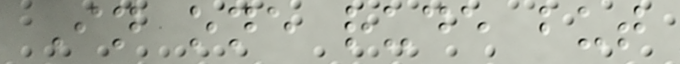In one rude but
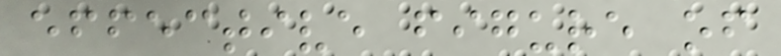effective figure of
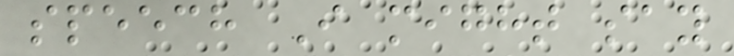speech I might say
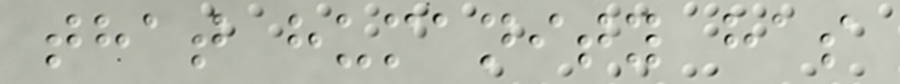that humanity has
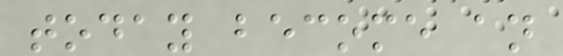today become an
